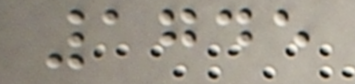1745
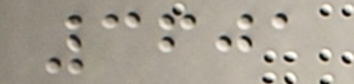3601
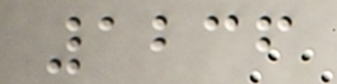1236
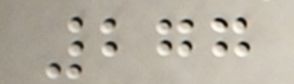277
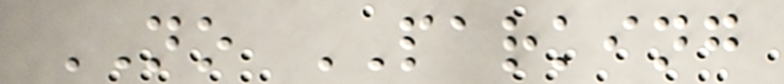NO PARKING
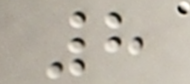8
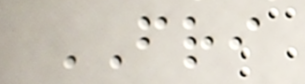FRI
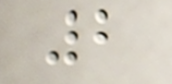2
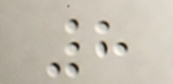8
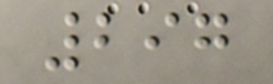297
